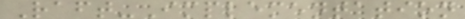Raft-Implementation
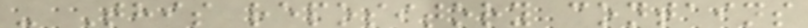- This repository contains
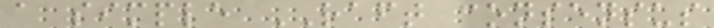a simple RAFT consensus
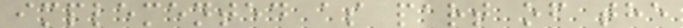implemented as part of the
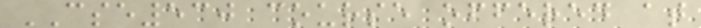CSE530 course offered at
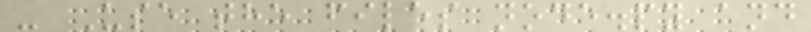- Use the files node.py and
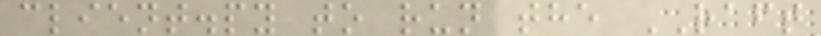client.py to run the RAFT
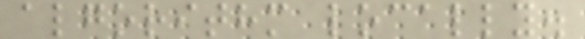algorithm locally.
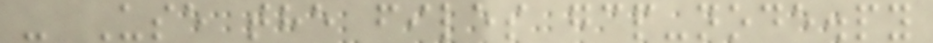- Use the files gcp-node.py
